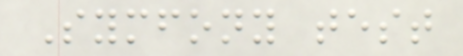Symfony test
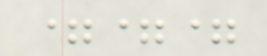===
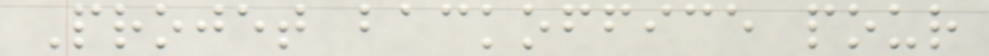Projet backoffice pour
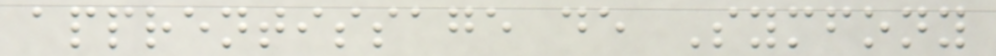apprentissage de Symfony
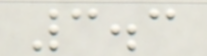3.3
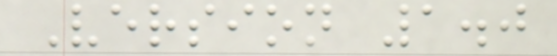Version 1.0
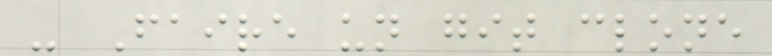- Faire un git clone
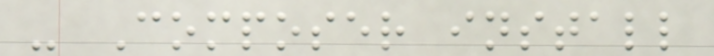- Composer install
